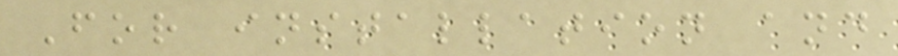For installation and
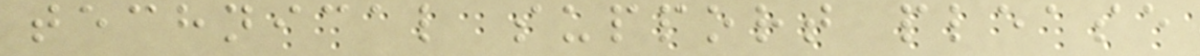technical support please
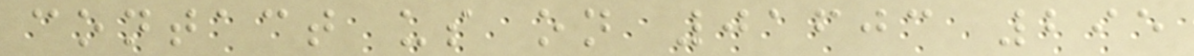contact us on 01603 295
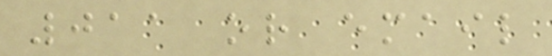011 or email
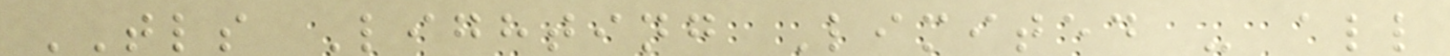TLS Lighting Limited - all
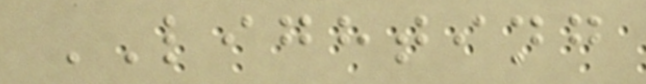LIGHTING
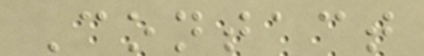Contact
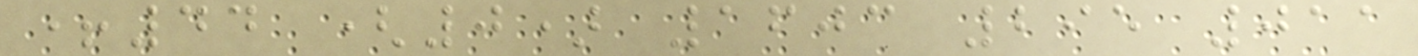+44 (0) 1603 295 011
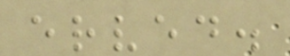erved.
